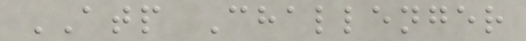ATP Challenger
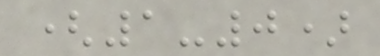(1-0)
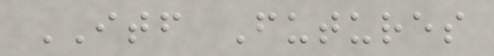ITF Futures
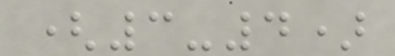(3-4)
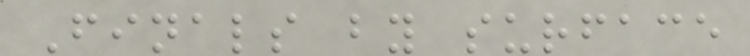Finals by surface
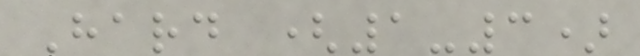Hard (1-3)
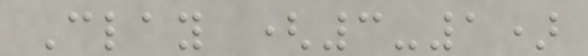Clay (3-1)
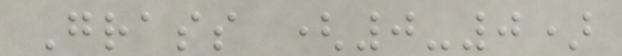Grass (0-0)
